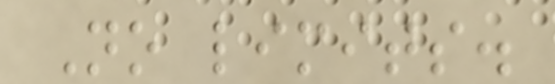No limits.
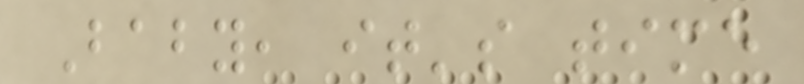Baby, it's time
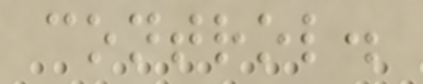control.
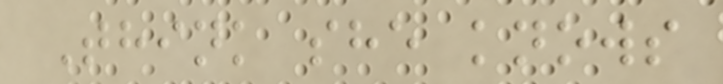Think she knows
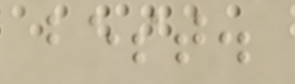best.
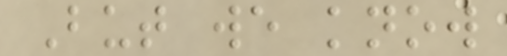But we know
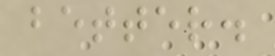better.
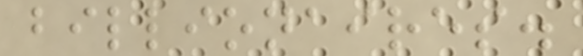billionaires.
